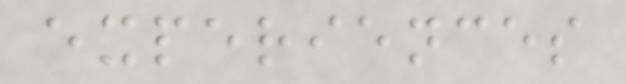experiences
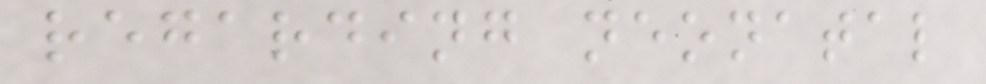regarding neonatal
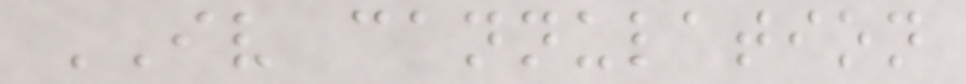IV cannulation
